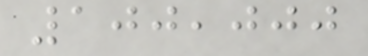100,000
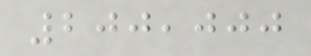200,000
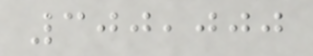300,000
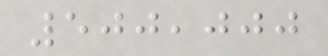500,000
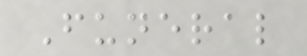Funeral
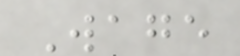Wage
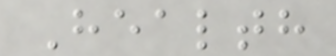Health
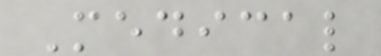Medical
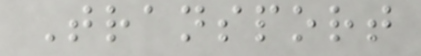Transport
